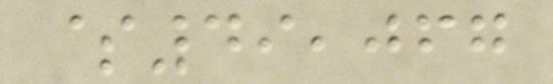$49,067
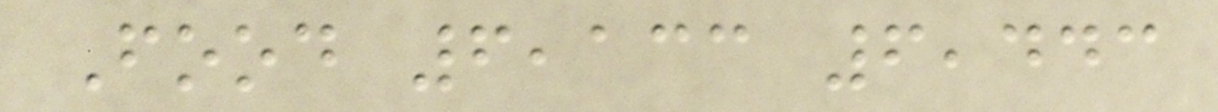Food 6,133 6,443
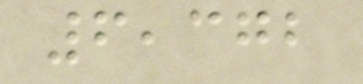6,372
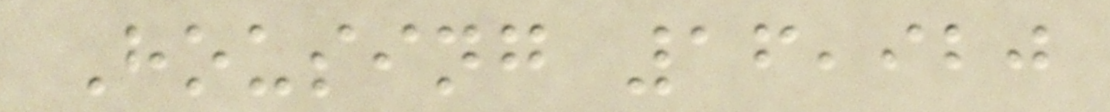Housing 16,920
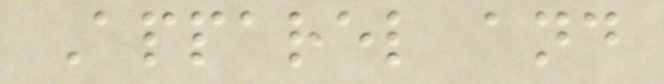Apparel and
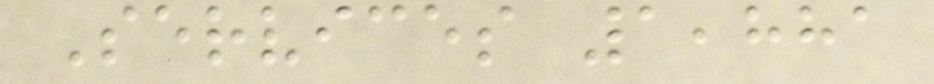Services 1,881
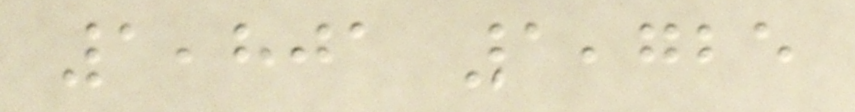1,801 1,725
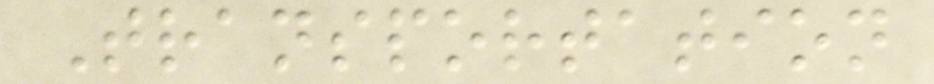Transportation
